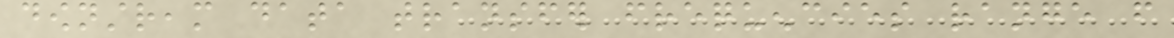downstream data transfer frequencies range from
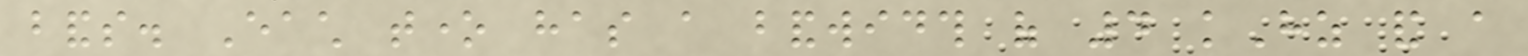bands. Each tone has a bandwidth of 4 kHz and a
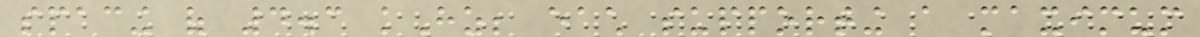spacing of 4.3 kHz; each supporting a maximum
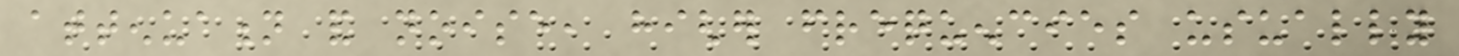attenuation and noise, higher frequencies usually
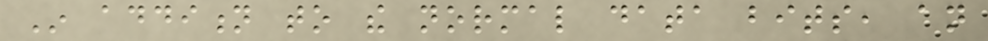In addition to the normal data bits, an
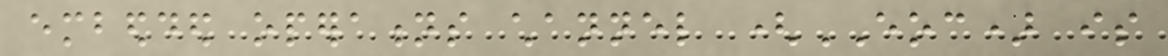embedded operations channel (EOC) is
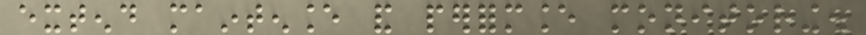extend maintenance and performance monitoring.
